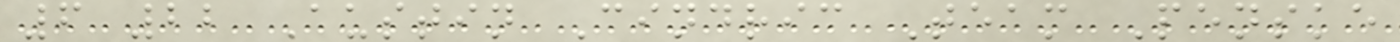6 22 Austin Cindric Team Penske
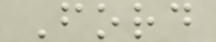Ford
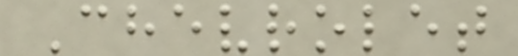Chevrolet
